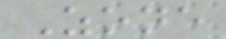Zone
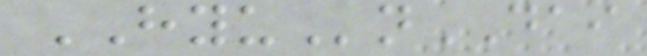HYUnDAI
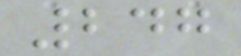247
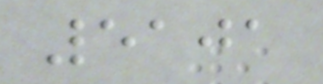5101
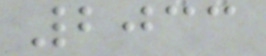2033
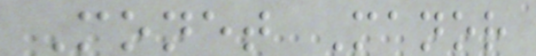Monet Manor
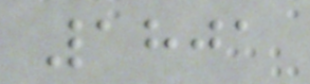1801
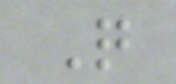Q
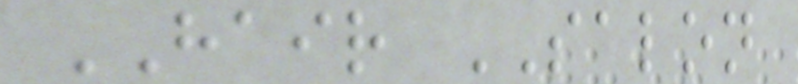HAIR SALON
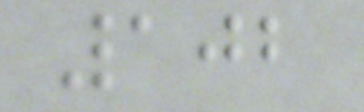102
